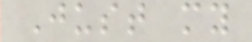Just my
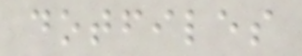dotfiles
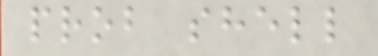prob shell
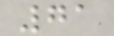71
